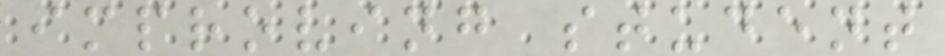improving student
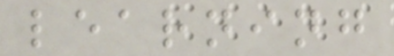learning
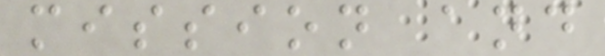mission and
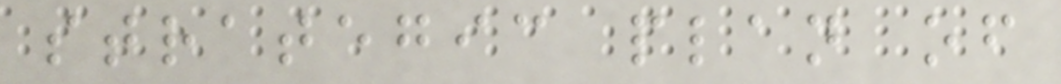strategic plan of
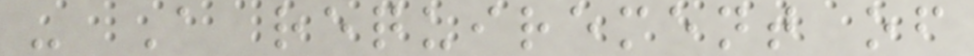- A requirement of
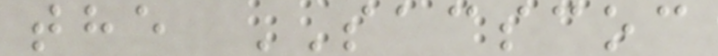the SACSCOC
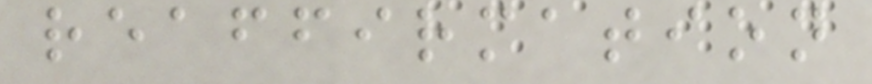reaffirmation
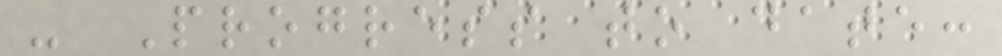- Progress to date:
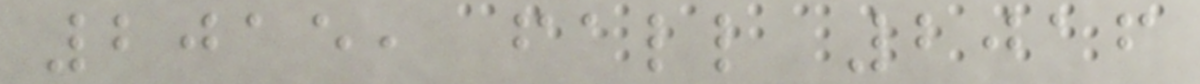2015, fall 2016
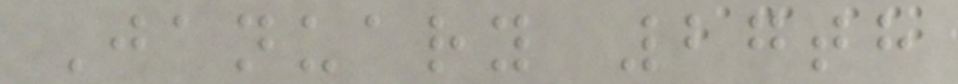January 27th
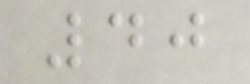40
